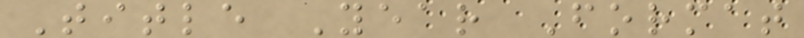Title Year Format
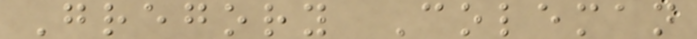Gregory Coleman
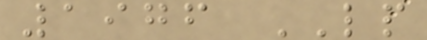1976 LP
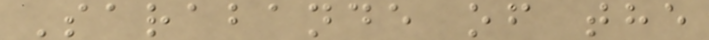Sarabande of the
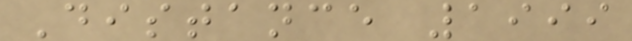Distance 1999
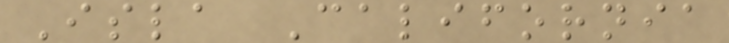Isla California
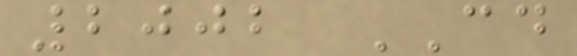2002 CD
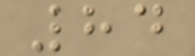84
